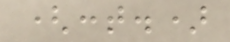(cont.)
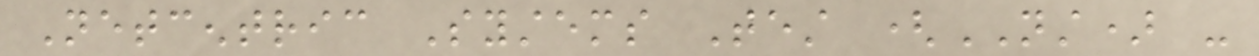Netcentric Systems Test (NST) -
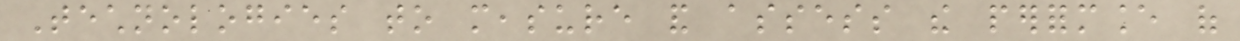Technologies to measure and assess the performance of
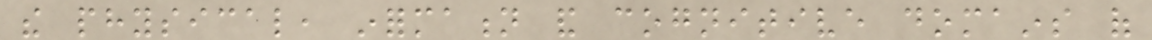the physical, information and cognitive domains of
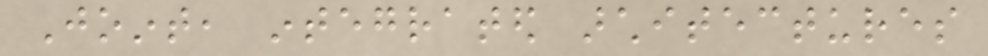Joint, integrated architectures
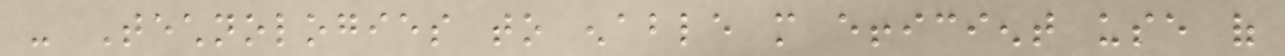- Technologies to enable more efficient use of
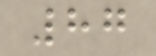87
